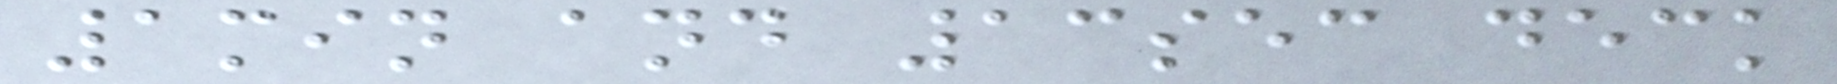1min and 13sec deck
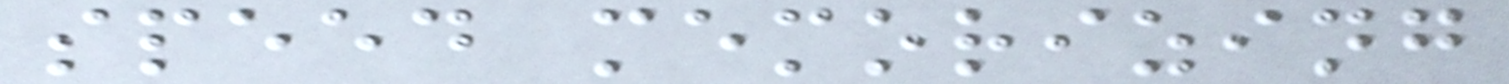speed memorizing
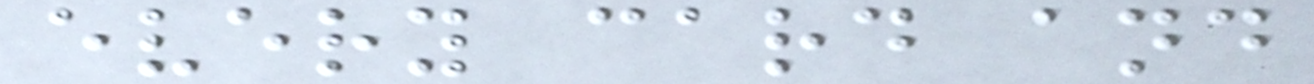every card and
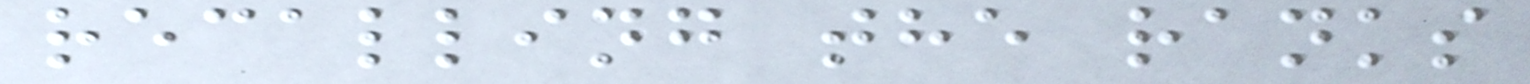recalling the ranks
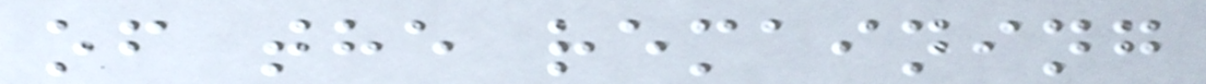of the remaining
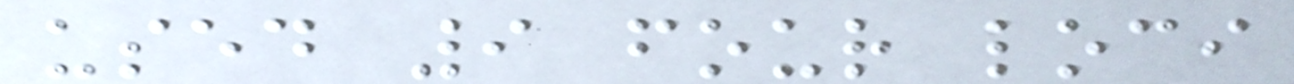used 9 four loci
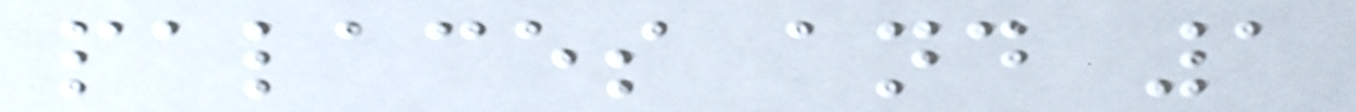palaces and 1
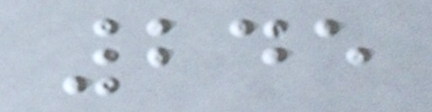245
